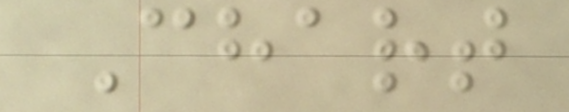Chart
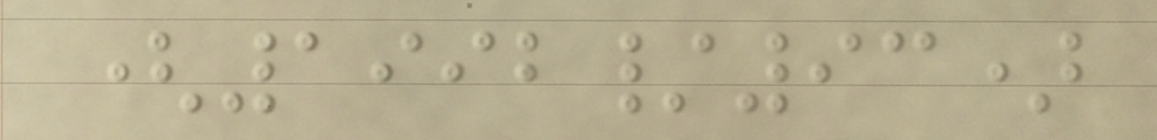(1992/93)
